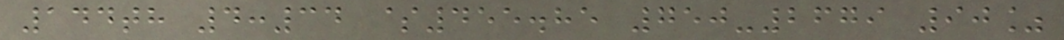144th 4:34 $455.85 750-2679 90%
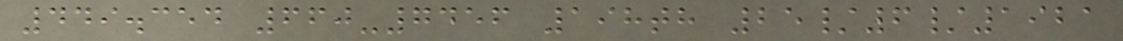449.354 660-7456 198th 25/6/1921
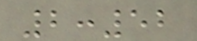2:52
